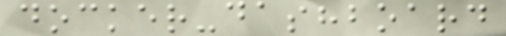docker-dashboard
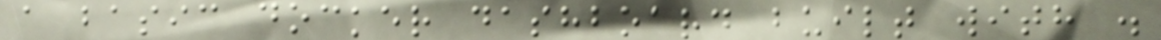a basic docker dashboard built with .
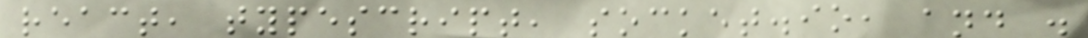react, typescript, socket.io, and .
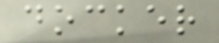docker
